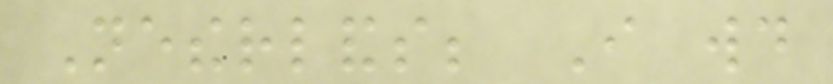Netherlands; I would
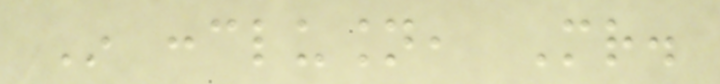In conclusion, Mr.
